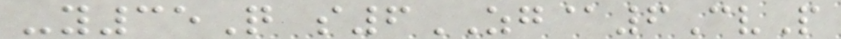-y35Q s6ZG@6CvP
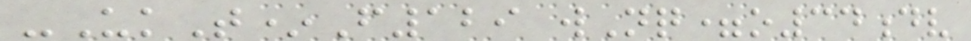-UkT*F129 wNq=o34dv
